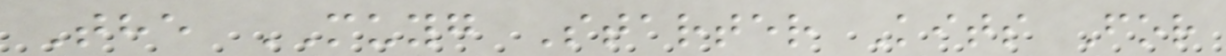The MUYG Starter Kits For
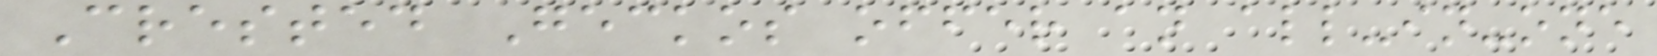Crested Geckos offer an all-in-one
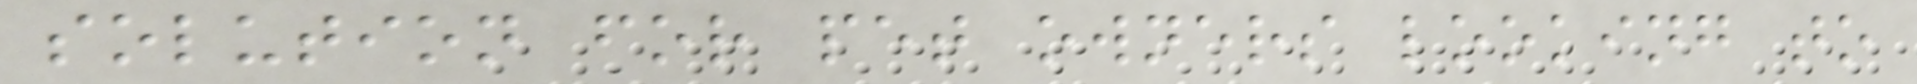solution for pet owners looking to
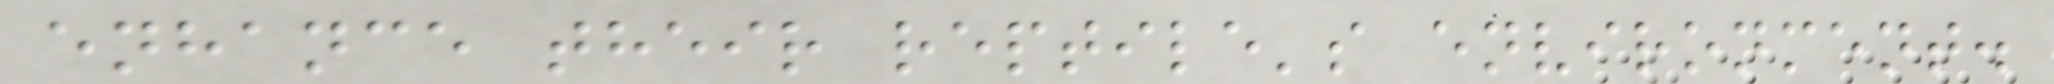enhance their reptile's environment.
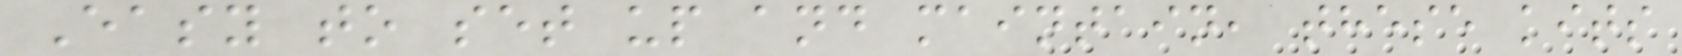Easy to set up and maintain, these kits
